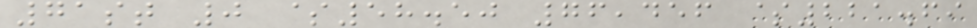71st 0 $58.50 76,456 $221.69
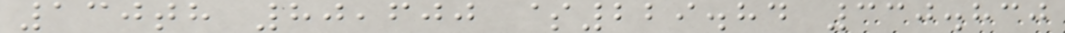130th 80,600 $229.84 330.830
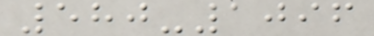580-1096
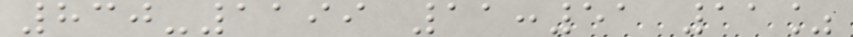830-1199 11:51 11%
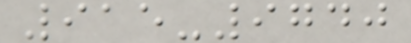915-9740
